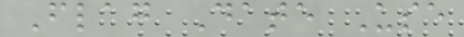Flag Date Use
